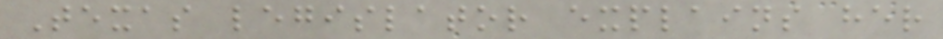Texas legislator explains her
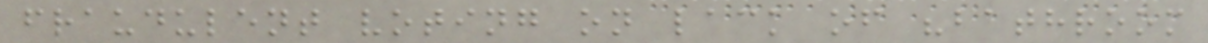fraudulent voting on lack of "bathroom
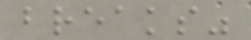breaks"
